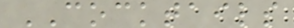COCKTAILS
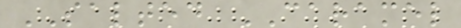SALTED CARAMEL
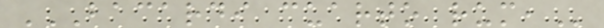BACARDI CUARTO RUM,
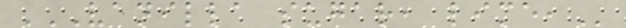VANILLA SUGAR, LIME,
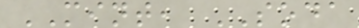MINT, SODA
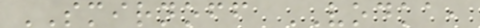SMIRNOFF VODKA,
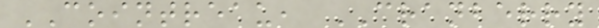COINTREAU, CRANBERRY
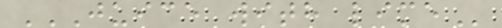JUICE WITH LIME
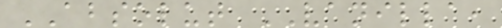ABSOLUT VANILLA,
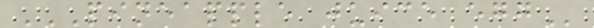PINEAPPLE JUICE EGG
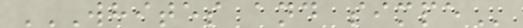WHITES AND SIMPE
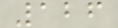126
